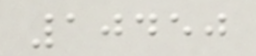10450
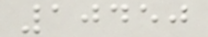10450
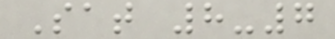Sat 8-7
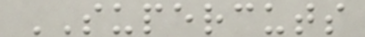SUPERCUTS
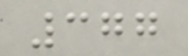377
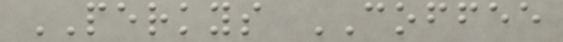PERKYS COFFEE
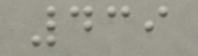439
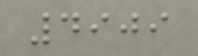4909
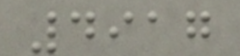4917
